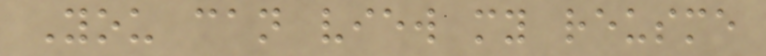You can view my reusme
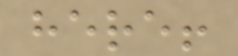here!
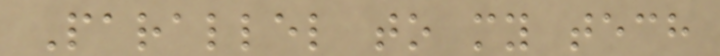Parallel to my tech
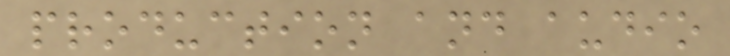production and audio
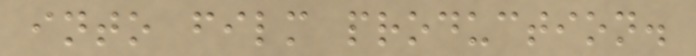into film production.
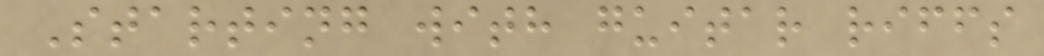Starting with guitar riffs
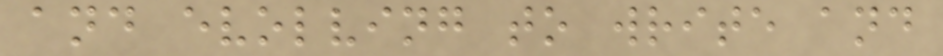and evolving to write and
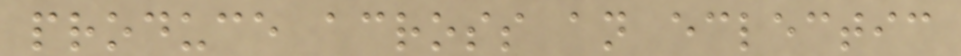produce across an eclectic
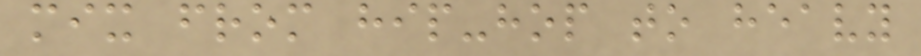mix from hip-hop to heavy
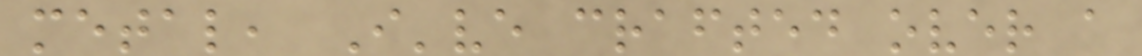metal, I've crafted over a
